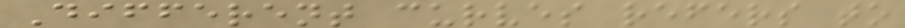Different curves refers to
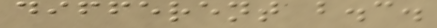different b.c.
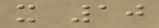x 10
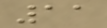11
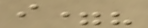i=?
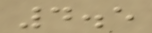4.5
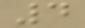4
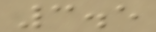3.5
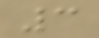3
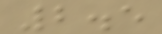2.5
